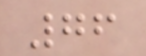76
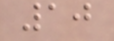10
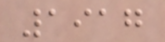1917
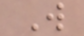W
